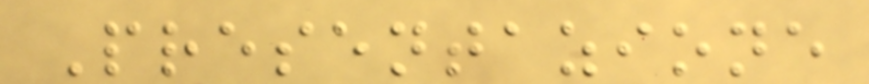Presentazione
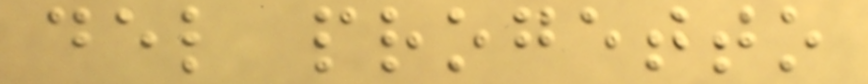del progetto
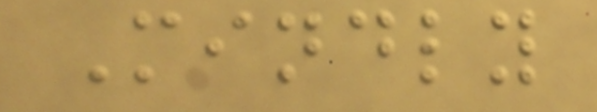Mindly
